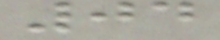04
